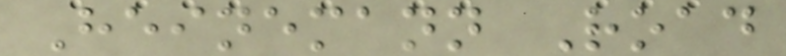Heinemann Road
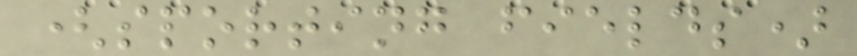(sporting fields)
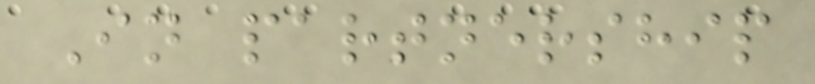In partnership
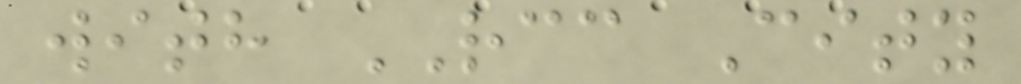with RCC City
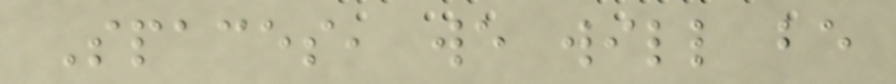Spaces, we will be
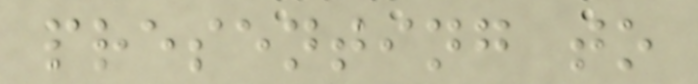presenting to
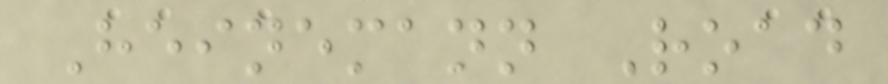Heinemann Road
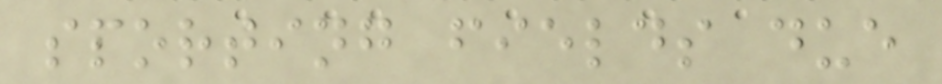sporting fields due
